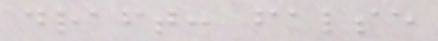draft: false
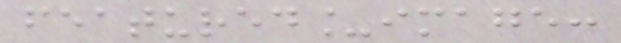featured_image:
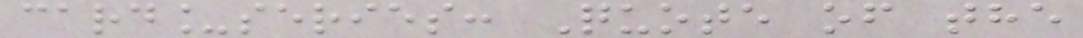card_series: Quote of the
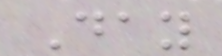Day
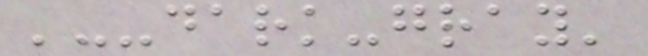'--dark-gray'
